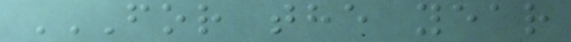FOR THE YEAR
